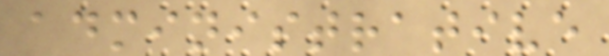administrative
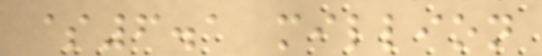$6.1 million
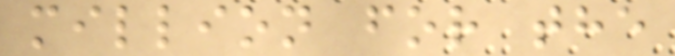million for the
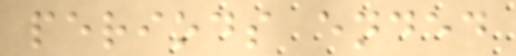periods ended
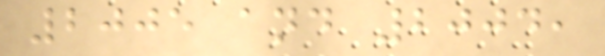2005 and 2004,
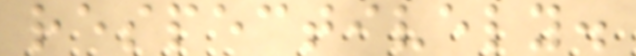respectively.
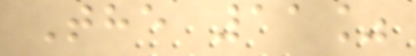The 11%
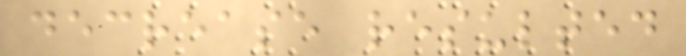decrease resulted
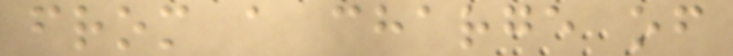from a charge of
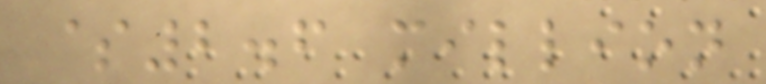$2.6 million
